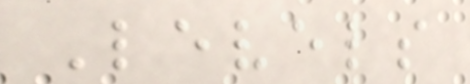Levels
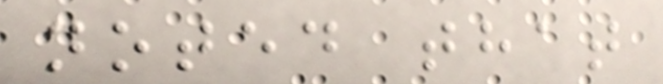noted that
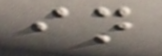in
